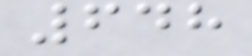648
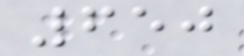650
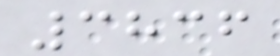3836
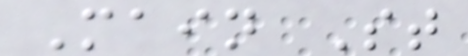Main St
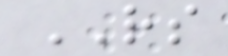RS
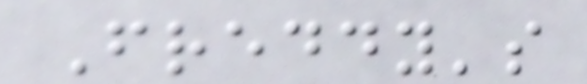Freddy's
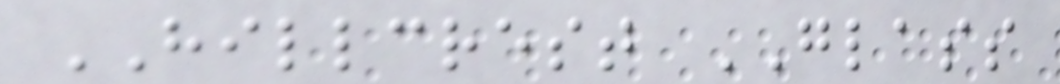HILLCREST GLASS
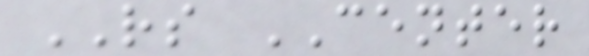RS CENTER
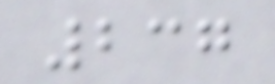237
